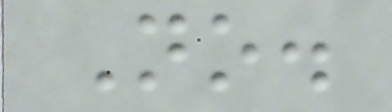No.
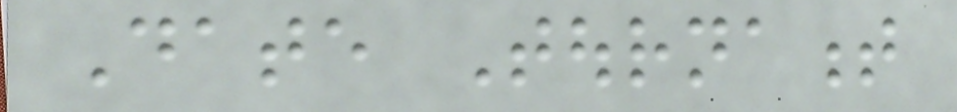Date Tournament
